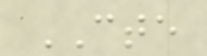CTE
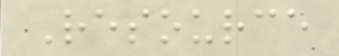Resource
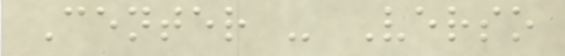Center - Verso
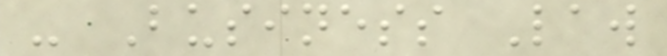- Business Law
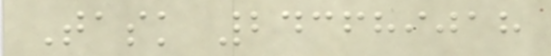Task 243689018
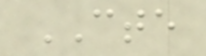CTE
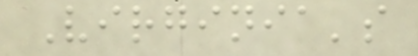Virginia's
